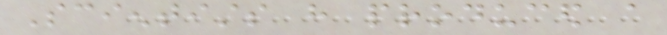Scientists have produced a
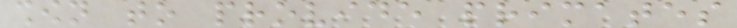shown to provide primates
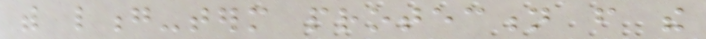with long-term protection from the
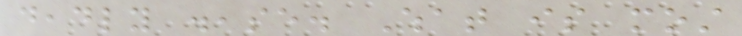deadly disease. What is most
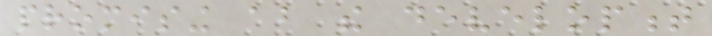promising about the development
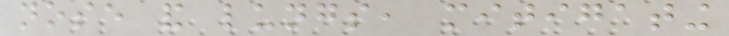nose and lungs, mitigating
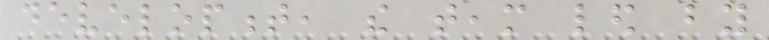development, the team led by
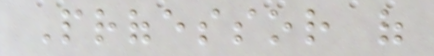Professor of
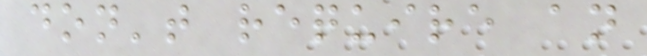don't require an
